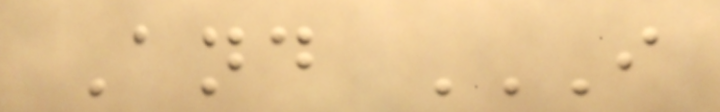And I
